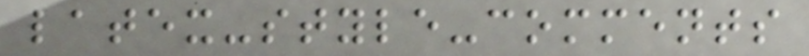latex-style-comments
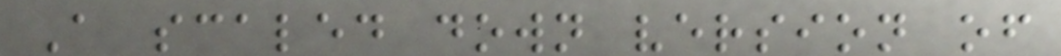A scaled down version of
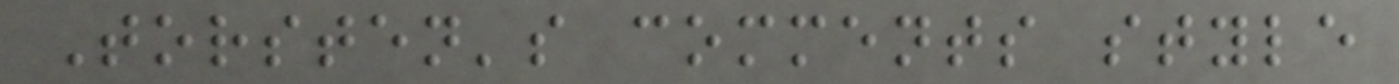Torsten's comments style
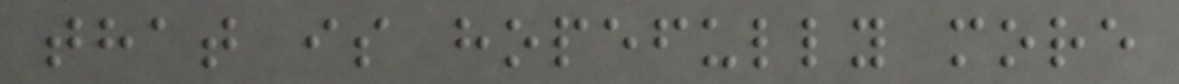that is hopefully more
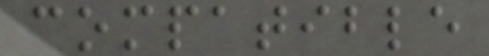compatible
